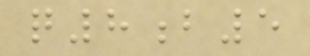q8b5
